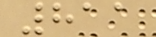811
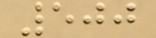500
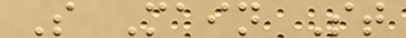S Main St
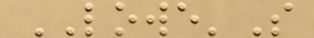LOWE'S
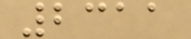2311
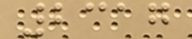2317
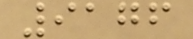9176
